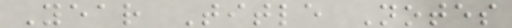Year Title Notes
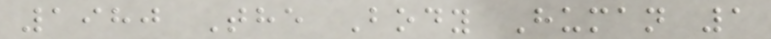1980 The Body Human 1
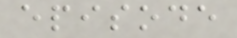episode
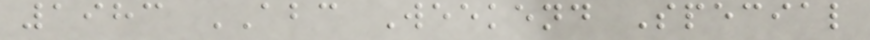1983 ABC Weekend Special
